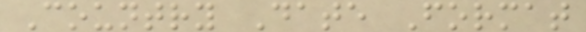Country Date Format
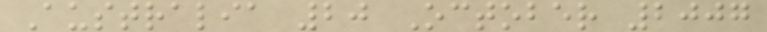Australia 20 October 2007
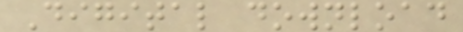Digital download
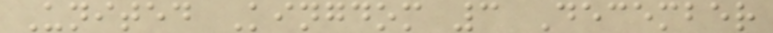United Kingdom 3 December
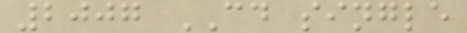2007 CD single
